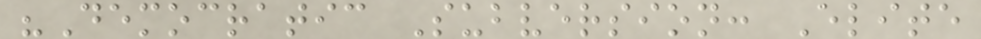"Democratic Subversion: Elite
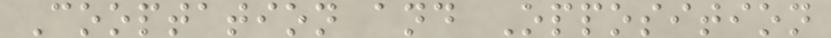Cooptation and Opposition
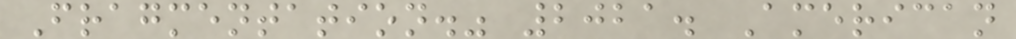Fragmentation." 2021. American
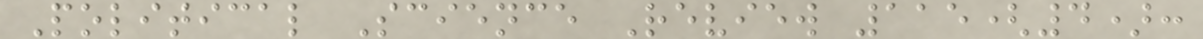Political Science Review 115(4):
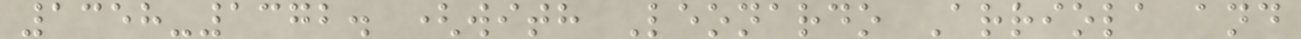1358-1372. (with Leonardo Arriola and
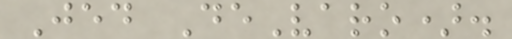Jed DeVaro).
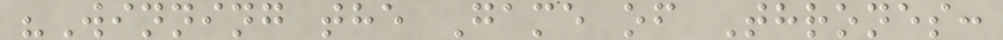"Winning the Game of Thrones:
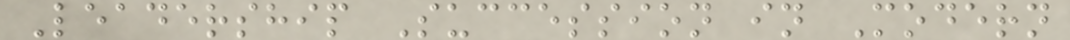Leadership Succession in Modern
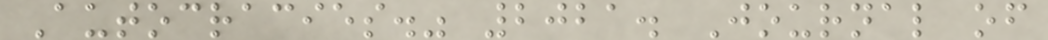Autocracies." 2021. Journal of
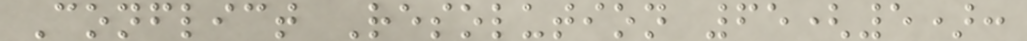Conflict Resolution 65(5):
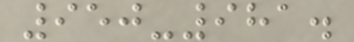950-981.
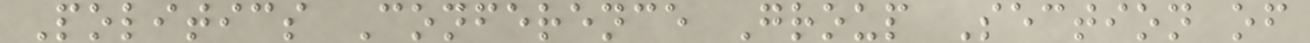Politics Conference Group Section of
